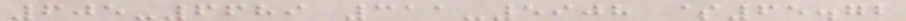605-6689 311-5908 $65.72
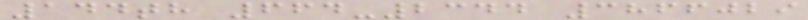144th 664-2344 3866029
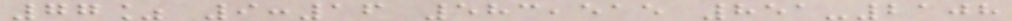77% 9:16 583,515 851-2108
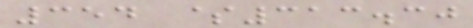354 $313.30
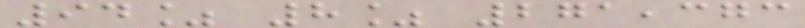94% 8% 271,373
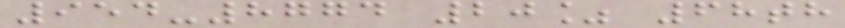954-8774 20% 68th
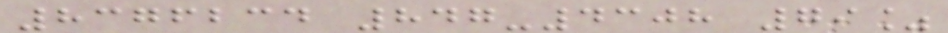8376234 847-4308 79%
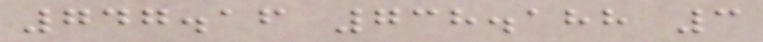747.16 738.188 3
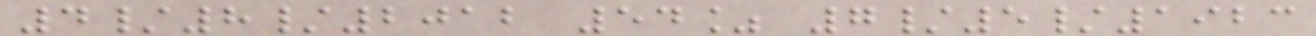4/8/2012 54% 7/5/1923
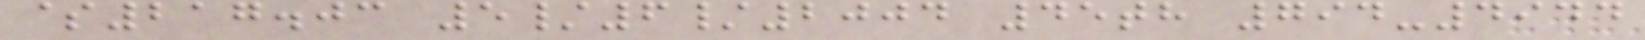$217.03 5/6/2004 45th 794-4944
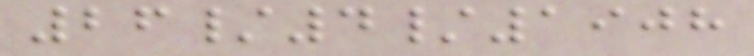26/4/1908
